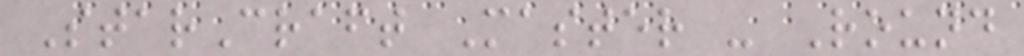StarCraft Master - Round
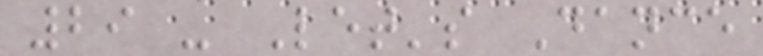29 - Let's Dance
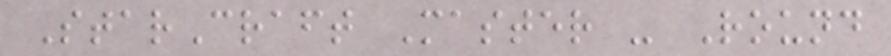StarCraft Master - Round
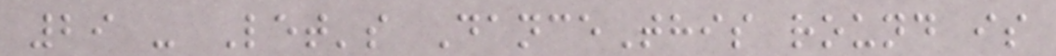29 - Let's DanceThis round is
